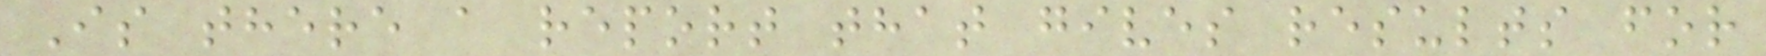Is there a report that gives results for
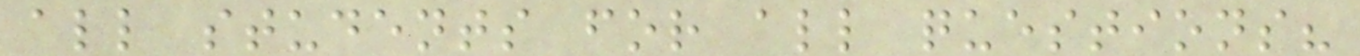all students for all questions?
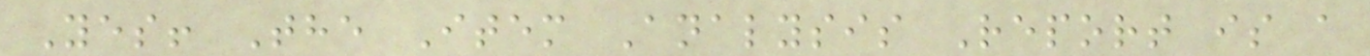Yes! The Item Analysis Report is a
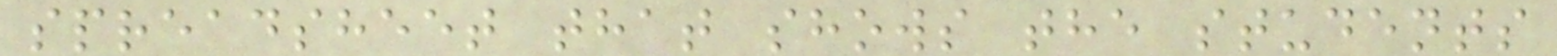spreadsheet that shows the students
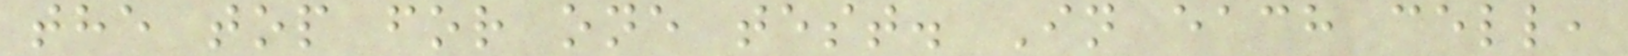the top for one test. In each cell,
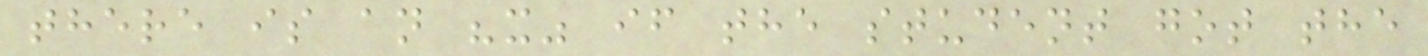there is an "x" if the student got the
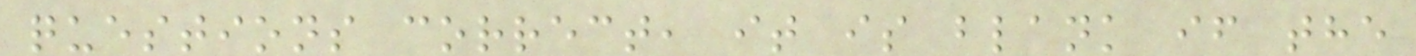questions correct, it is blank if the
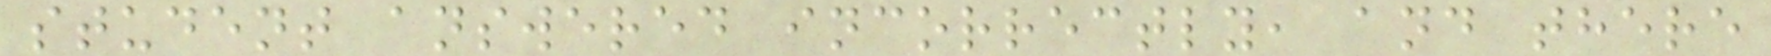student answered incorrectly, and there
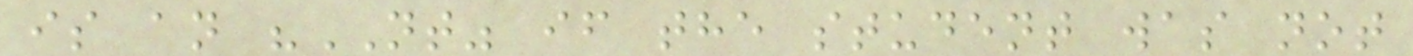is an "NT" if the student was not
